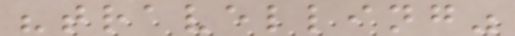"travelling"
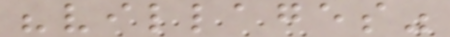"villages"
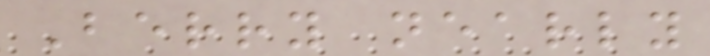Berry nearly
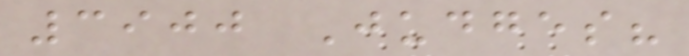3900 Judges?
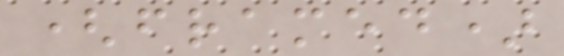(framed)
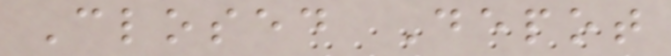Closed Depot
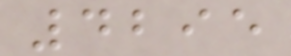4295
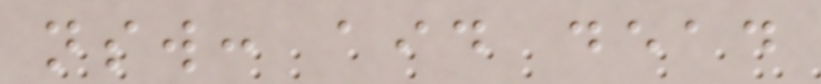nsw: aid dead
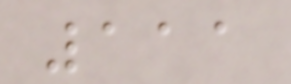111
